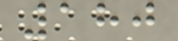180
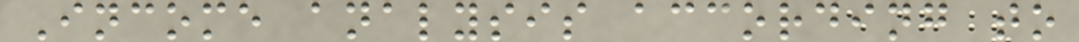Income analysis according to
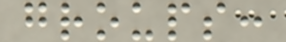groups:
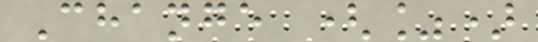Change (%)
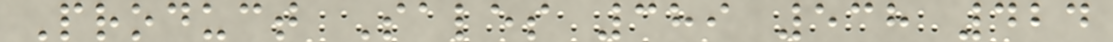Product Sales 389 538 424
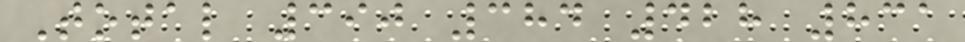Total 390 384 428 831
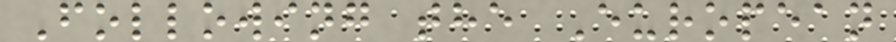Following the European
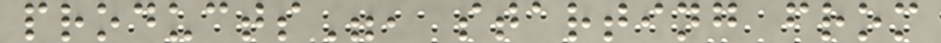products", starting from
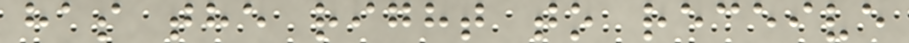has the right to receive
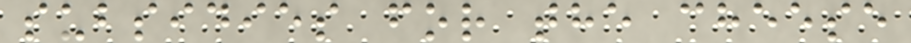subsidies for the cheese
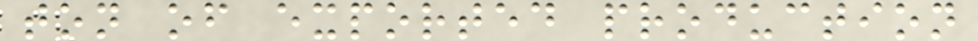ton of exported production
